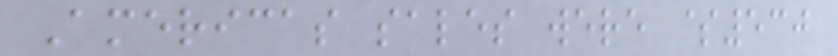Americas sales were $530
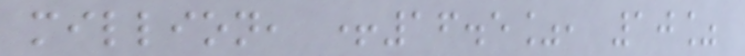million, +16.5%, 10%
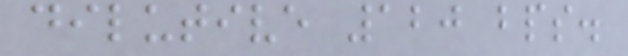dilutive 120 bps.
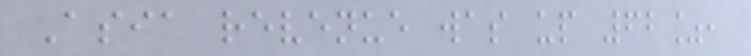Asia revenue was up 62%,
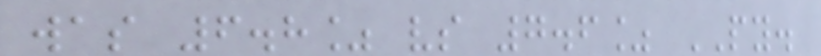was 6.8% vs 7.6% PY.
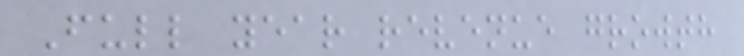Full year revenue growth
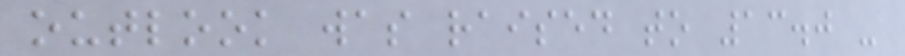outlook was raised to 13.0 -
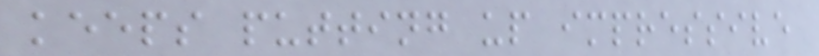keeps putting up impressive
